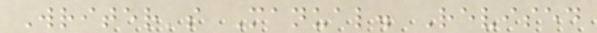Writer's Manual. Revised
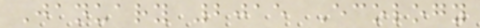January 2015 Ecology
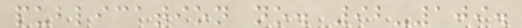publication no. 92-109.
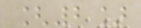[2]
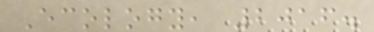Ecology, 2016.
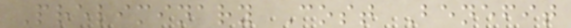Preliminary Cost Benefit
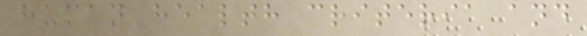human health criteria and
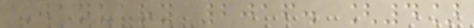January 2016. [4]
